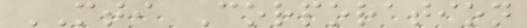MTI Corporation
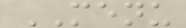MENU
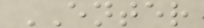ENTER
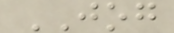JOG
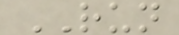RUN
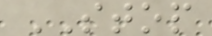STOP
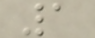1
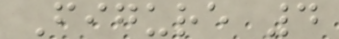Figure 4
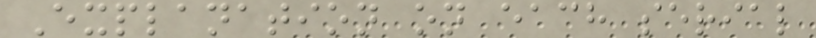Explanation on each serial
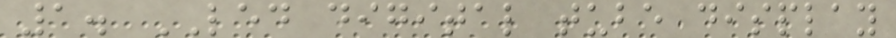1. LED digital tube display
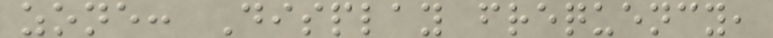zone: Display frequency,
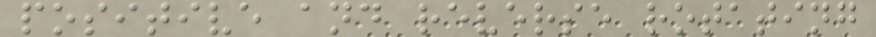positive and reverse rotating
